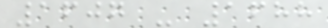1607 - 1688
